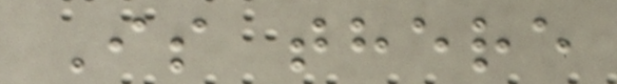Is there
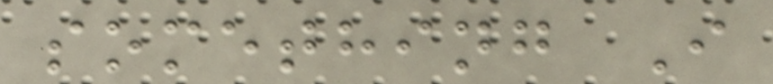something I
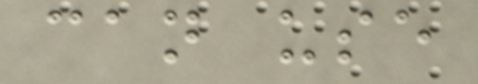can use
